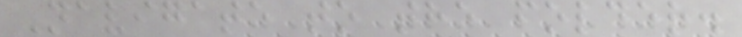Navigate to the folder.
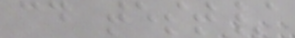cd test/
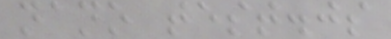nano test.js
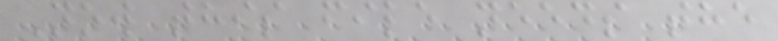Now this file needs the
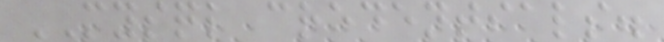MYSQL credentials.
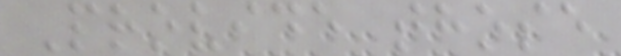Provide those
